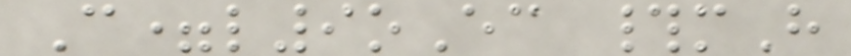C=l9oEc #mH
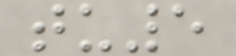tu5
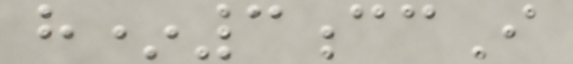h*3ccI
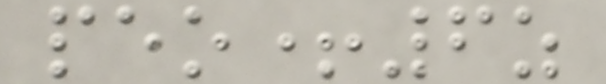peo+6z
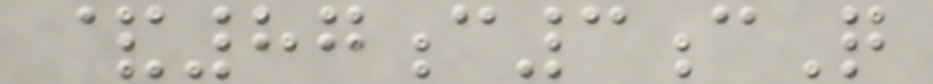&87c3cQ
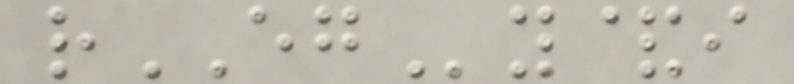rEGy&i
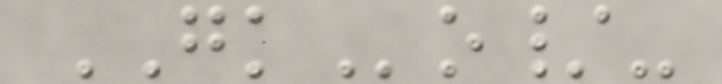GKo/-
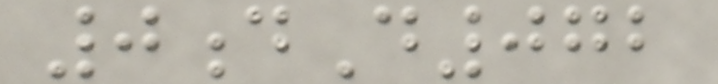0dD072
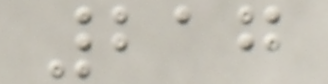217
